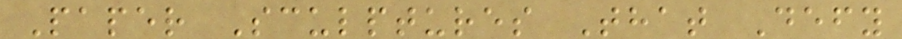Paper Sculptures That Defy
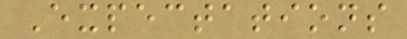Expectations
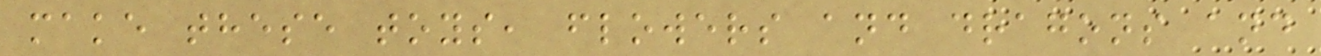make these toys, flowers and dragons and
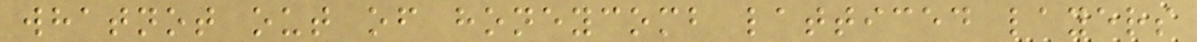whatnot out of honeycomb latticed layers
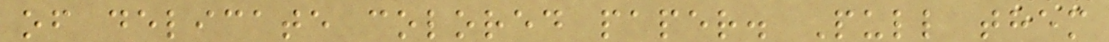of delicate colored paper. Pull them
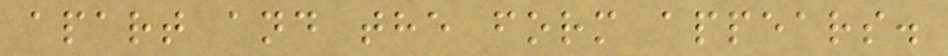apart and the form appears.
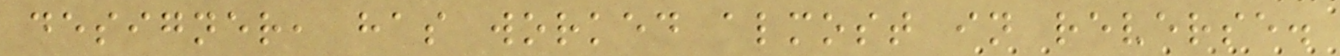designer, has worked almost in reverse.
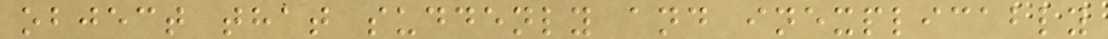object that suddenly and inexplicably
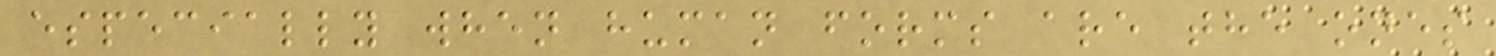especially when human forms are the ones
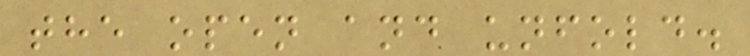the open and unfold.
